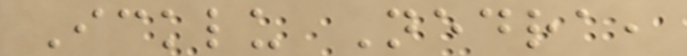Icklu Nedra,
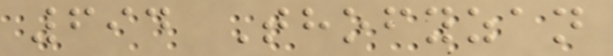694 Thofyzan
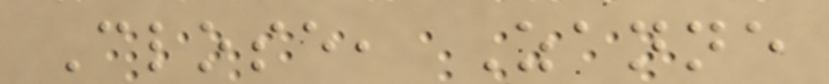Close, Zanne
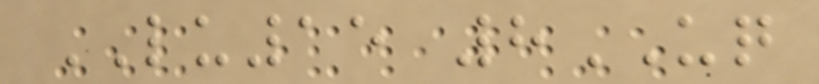LU15 8UQ
